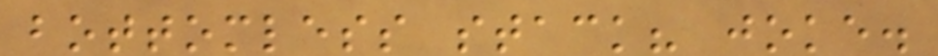bottomless stack? joke.
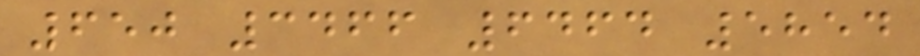650 3466 6464 5854
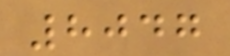8047
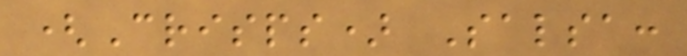(Crisps) Salsa:
